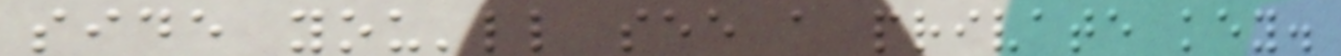side you'll see a private key.
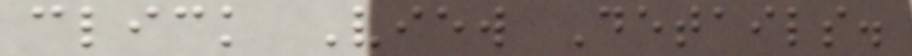click View Details.
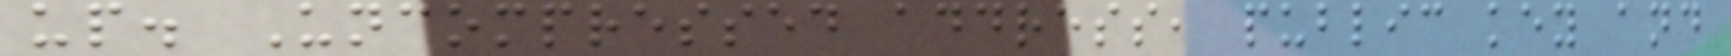up. Uncompressed address, public key and
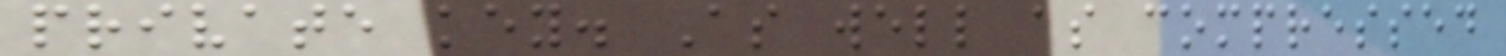private key. As well as compressed
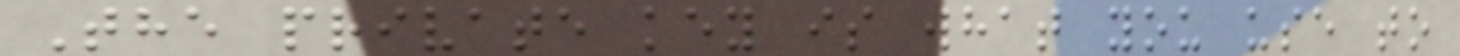The private key is what you use to
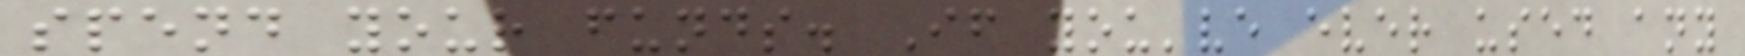spend your funds. If you've ever used any
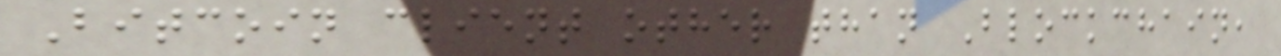Bitcoin client other than Blockchain,
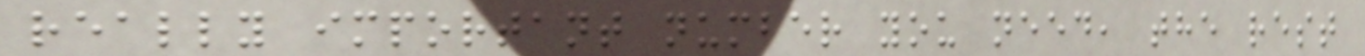really important number you need, the rest
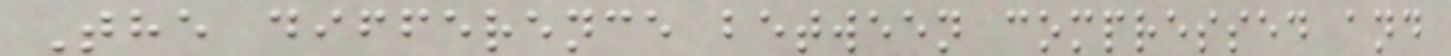The difference between compressed and
